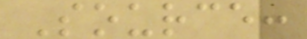Source:
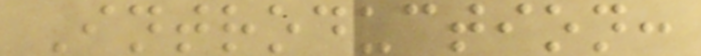Introduction:
